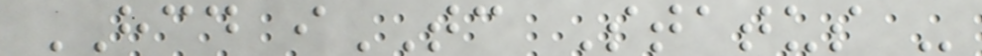HCD iTC Status -
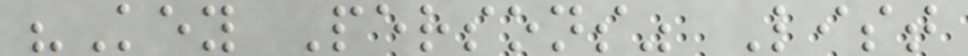"Key Persons" List
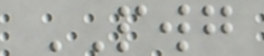PWG
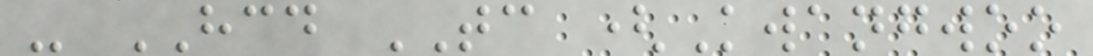- HCD TC (Kwangwoo
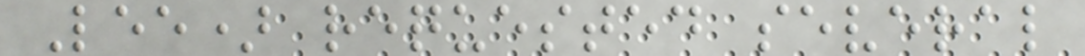Lee) requested several
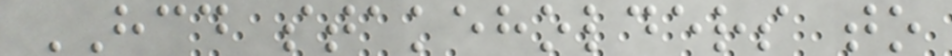HCD stakeholders to
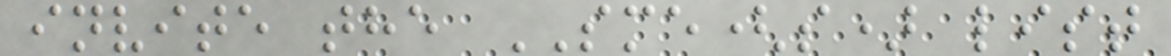invite the SME(s) list
